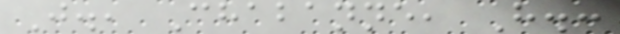J., Chabanne, H.:
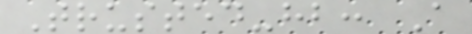Trusted-hb: A
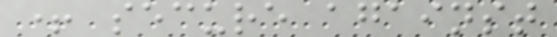+ secure against
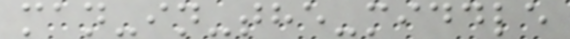man-in-the-middle
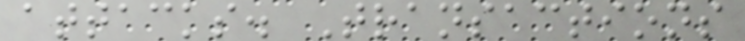attacks. Transactions
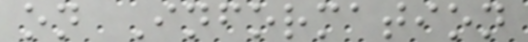on Information
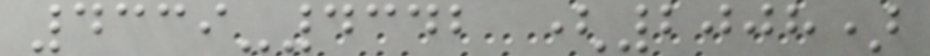4339-4342 (2008)
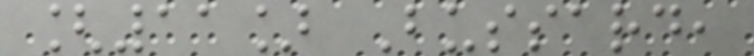[11] Bussard,
